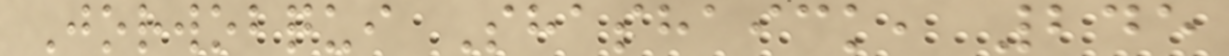Jorwobqui Shashaick, 245
